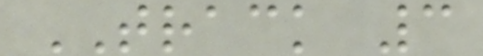TRACK 3
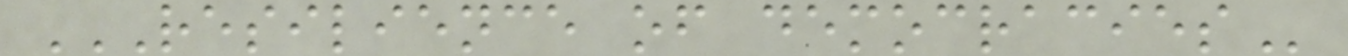RESILIENCE OF DEMOCRACIES
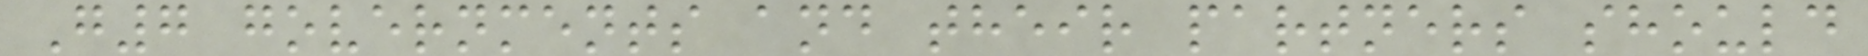G7 governments and their partners should
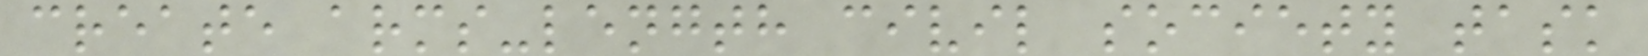create arms-length civil society task
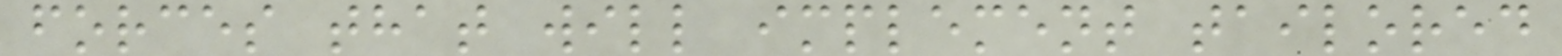forces that will implement tailored
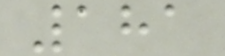181
